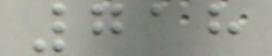718
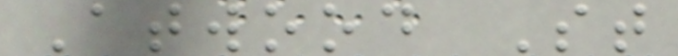Atwood St
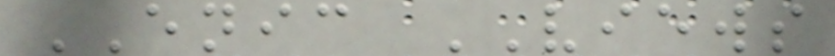ENIC VIEWS
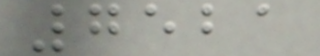7521
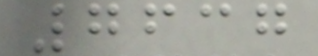7637
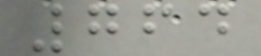764
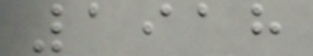1918
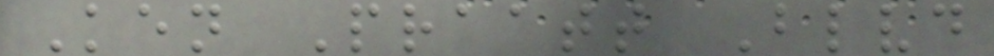Ken Praatt Blvd
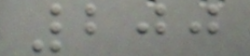200
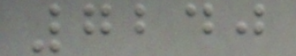7240
